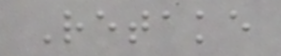Retake
